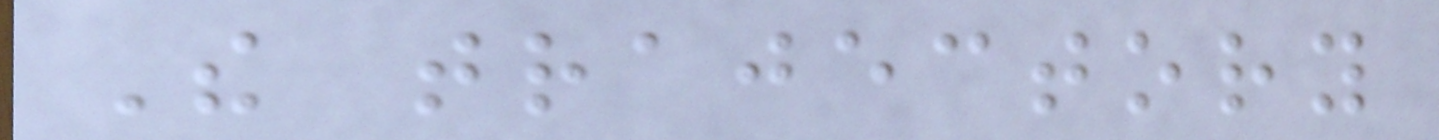The trajectory
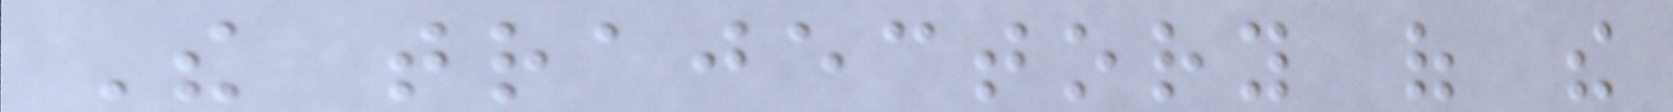The trajectory of the
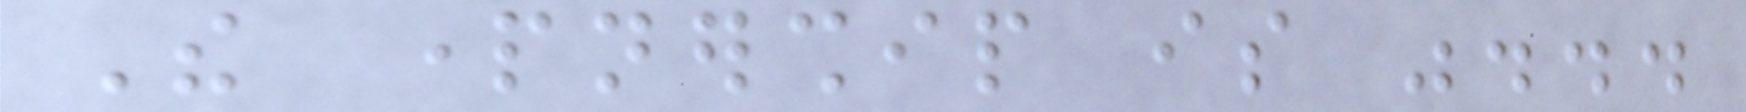The partnership is "...
